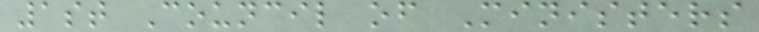1st Council of Ministers
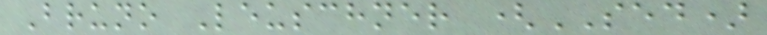Bruno Leuschner (SED)
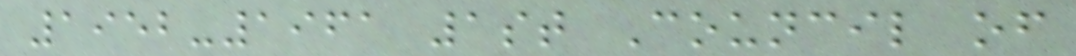1952-1961 1st Council of
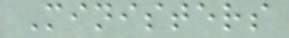Ministers
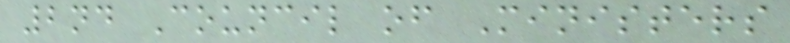2nd Council of Ministers
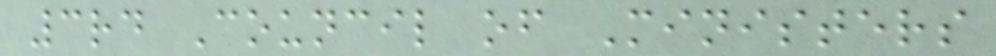3rd Council of Ministers
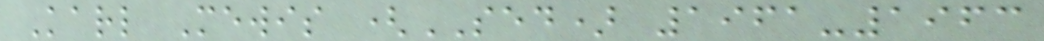Karl Mewis (SED) 1961-1963
